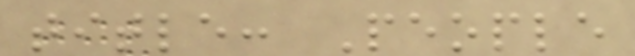title: People
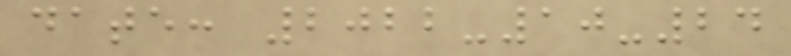date: 2022-10-24
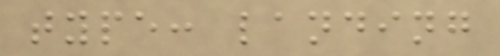type: landing
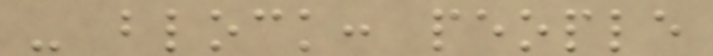- block: people
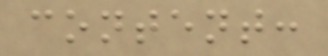content:
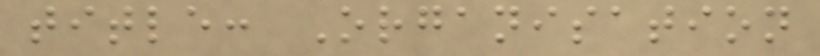title: Organisation
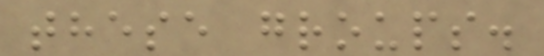these groups.
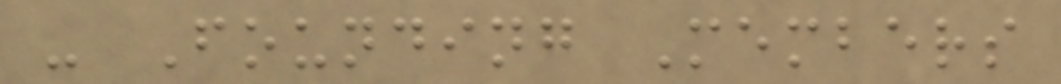- Founding Members
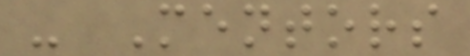- Mentors
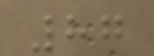87
